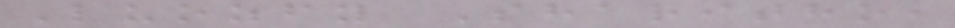Luozfy Sharitho,
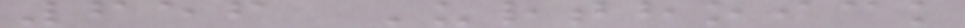656 Urthoick
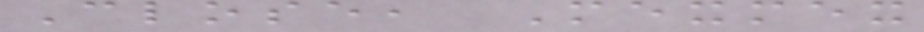Close, Mexmex
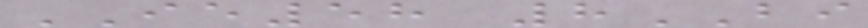IE58 8BI
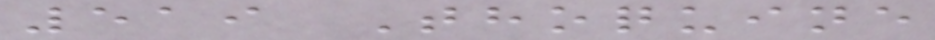519 Thoquine
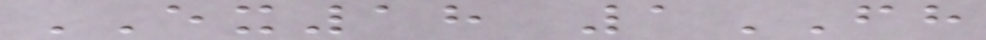EX18 1FH
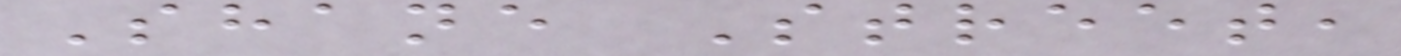Shane Street,
